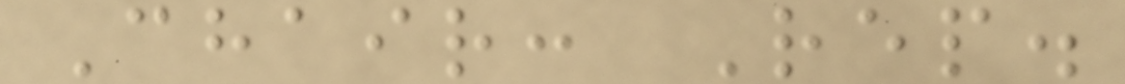Chair: Rep.
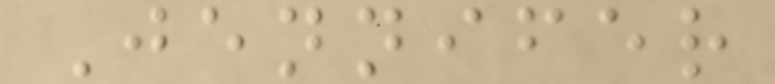Jennifer
